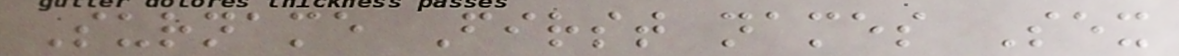Surname First names Sex
